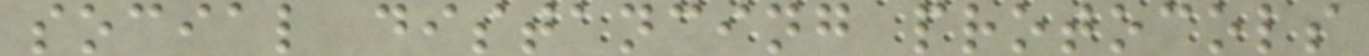social distancing protocols
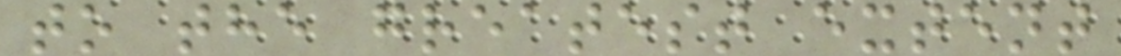to the greatest extent
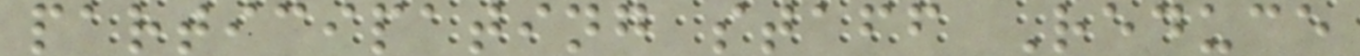participating staff Reduce
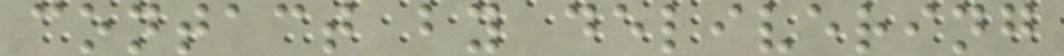contact by delivering
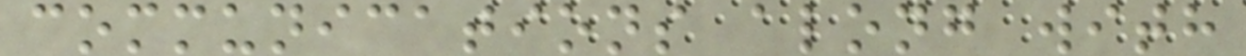communications along with
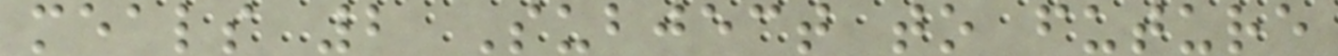meals 2 Subject to future
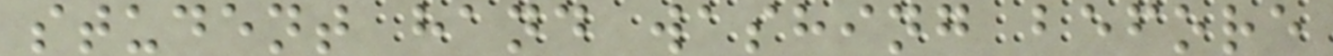student hand washing before
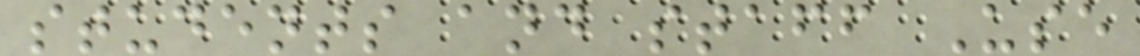students and staff Use
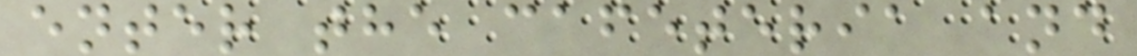enter the cafeteria and
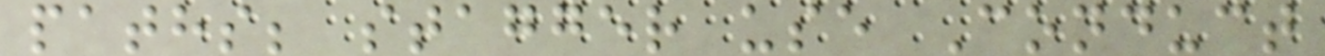paths; stagger use Conduct
